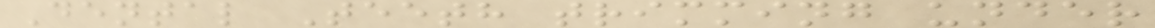Dental Teeth trimming under
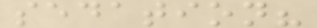sedation?
